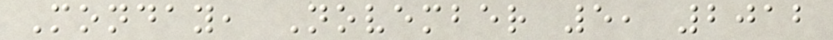Monday, November 5, 2012
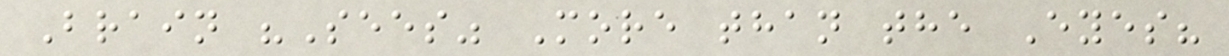Brain "Sees" More than the Eyes?
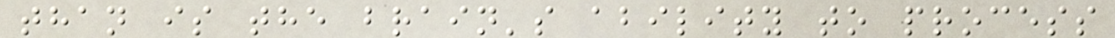than is the brain's ability to process
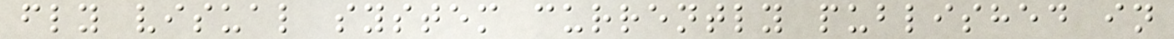fly visual system currently published in
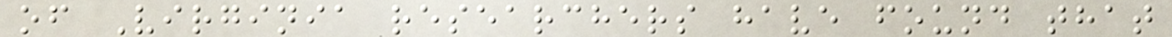of Virginia researchers have found that
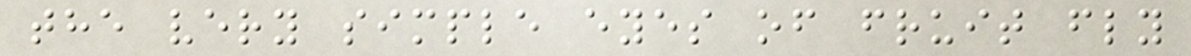the very simple eyes of fruit fly
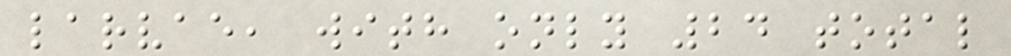larvae, with only 24 total
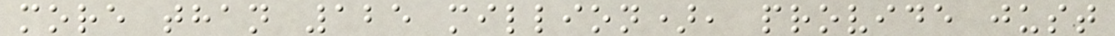more than 125 million), provide just
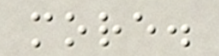more.
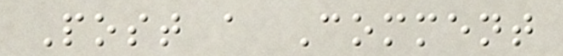Post a Comment
